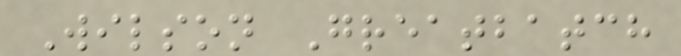Wilson Greatbatch
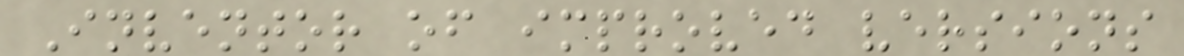Inventor of improved versions
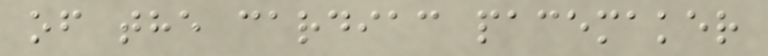of the cardiac pacemaker
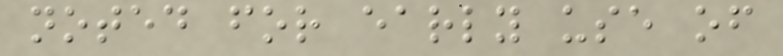noted for early use of
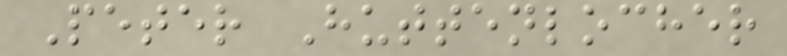Peter Huttenlocher
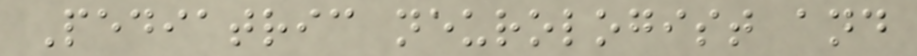Pediatric neurologist and
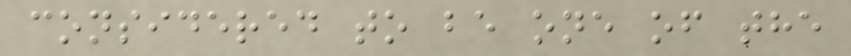considered to be one of the
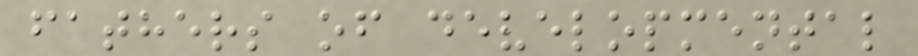fathers of developmental
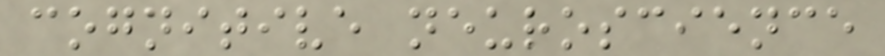cognitive neuroscience
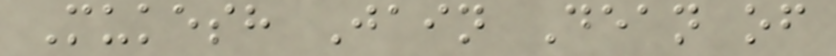Mukesh Jain Dean of
